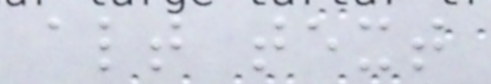alt text
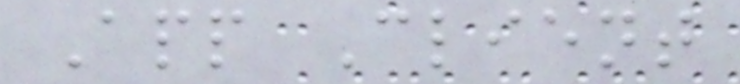App Client
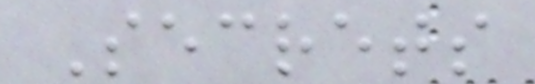Secrets
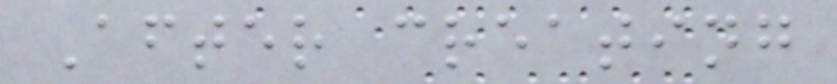After creating
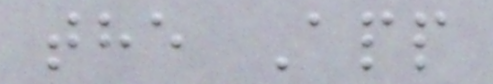the App
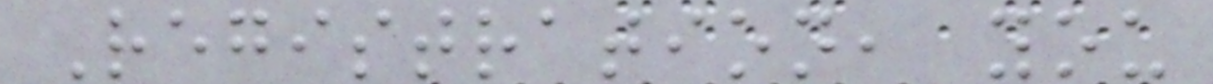Registration, you
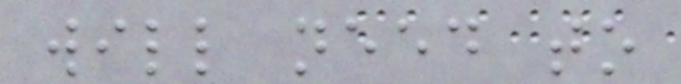will need to
